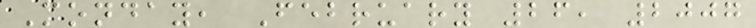Monday, February 26, 2007
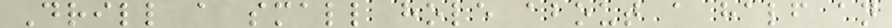Drill a small hole about a half an
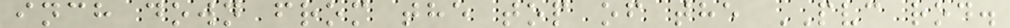inch down from the top of the PVC rod.
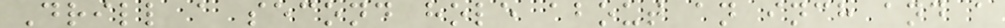Drill a second hole about an inch and a
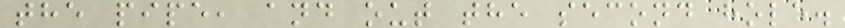the pipe, and out the second hole.
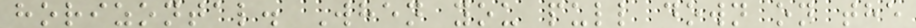horizontal. When you pull down on the
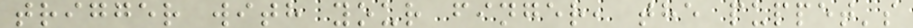trigger with your finger, the puppet's
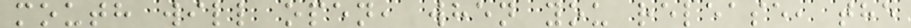mouth will open, when you release, the
